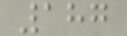187
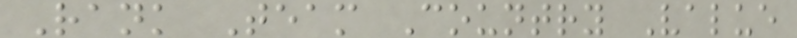Rank Team Country Value
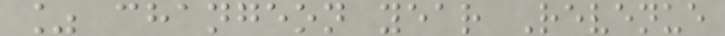% changeon year Revenue
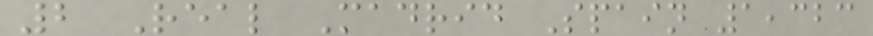2 Real Madrid Spain 1,323
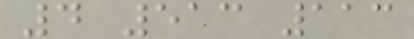4 513 113
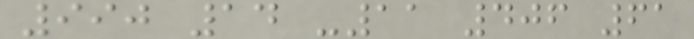990 14 -11 406 61
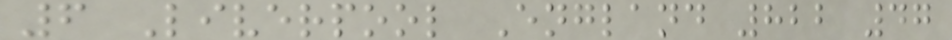6 Liverpool England 822 47
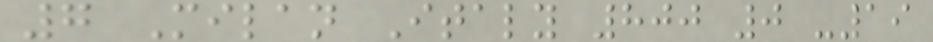7 Milan Italy 800 0 -19
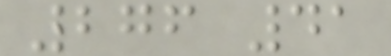276 41
